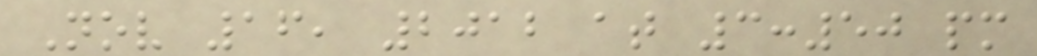Nov 16, 2012 at 3:50 pm
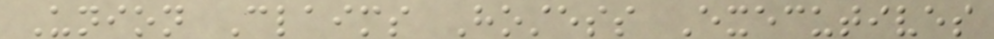Union Claims Hostess Executives
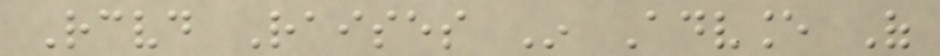Received Raises In Advance Of
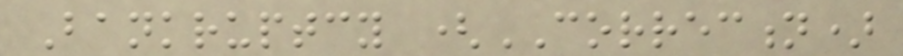Bankruptcy (CORRECTION)
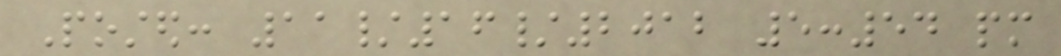Posted: 11/16/2012 5:54 pm
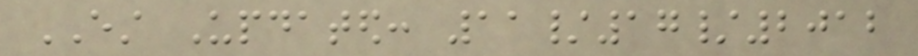EST Updated: 11/17/2012
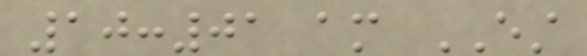10:01 am EST
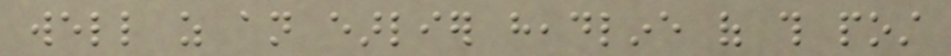well as an earlier headline of this post
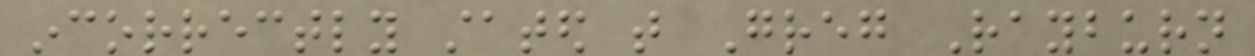incorrectly stated that Greg Rayburn
